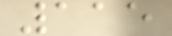115
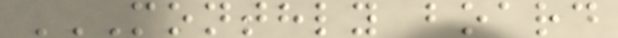MONTHLY BOARD
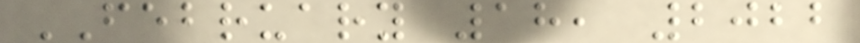FEBRUARY 18, 2022
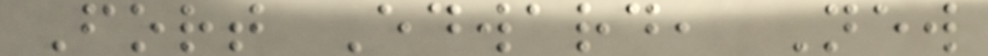Fort Edward, New
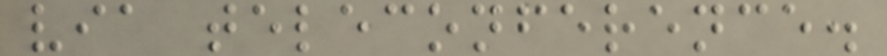via teleconference.
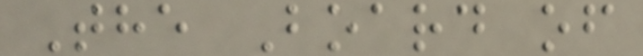The Board of
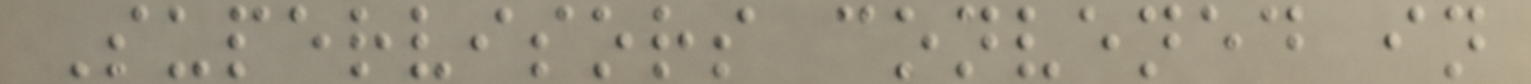Supervisors convened in
